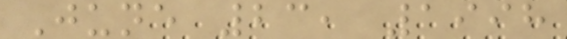June 23, 1998
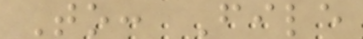To: File
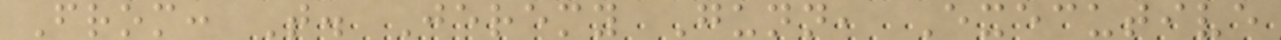From: T. Jeremy Gunn, Executive
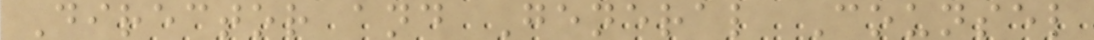Director and General Counsel
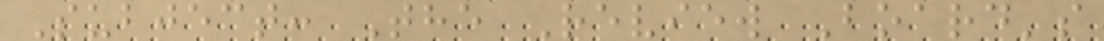Subject: The Review Board's
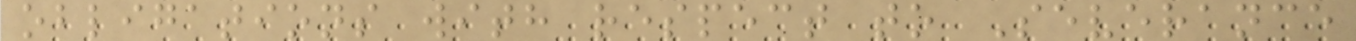obligations with respect to Severance
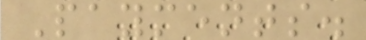Payments.
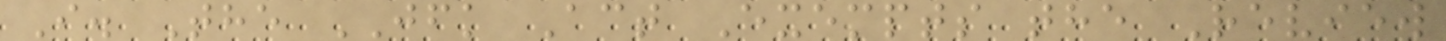I. The JFK Act Exempts the Review
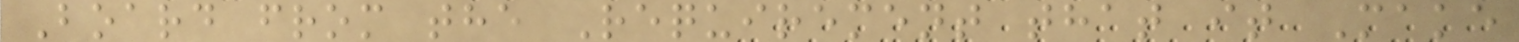Board from the Requirement that it Make
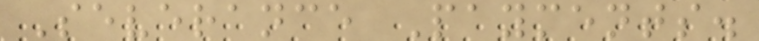Severance Payments.
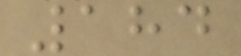184
